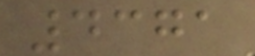4371
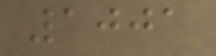1001
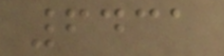6431
